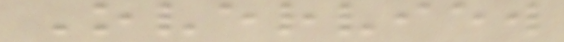Overview
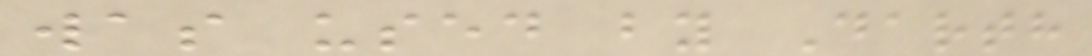was used by Darth
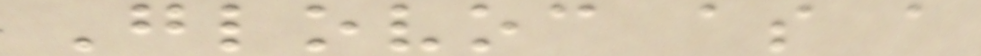Glovoc as a
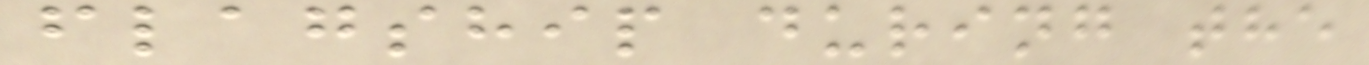flagship during the
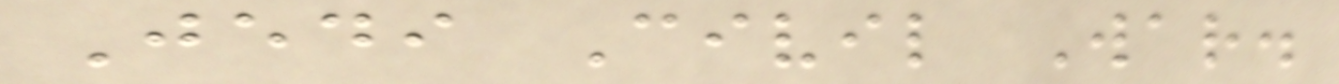Jedi Civil War.
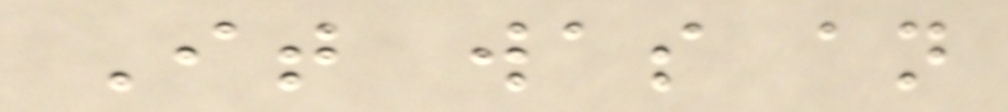It was an
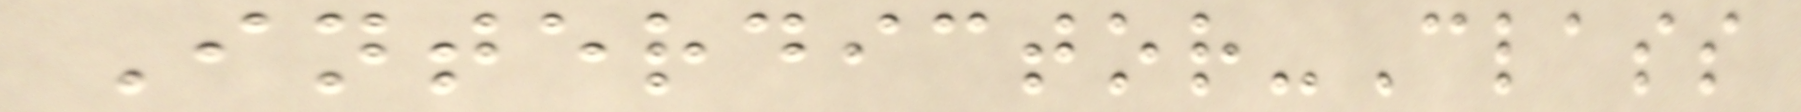Interdictor-Class
